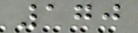170
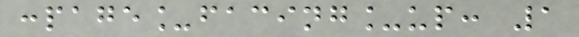:page_facing_up: 1
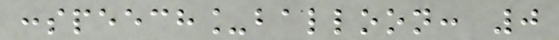:speech_balloon: 0
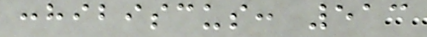:hibiscus: 513
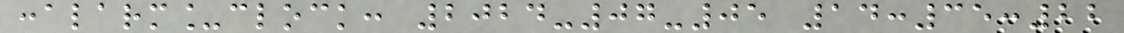:alarm_clock: 2024-07-05 14:35:22
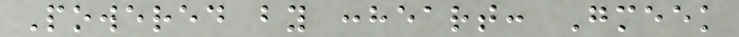Powered by :heart: Gmeek
